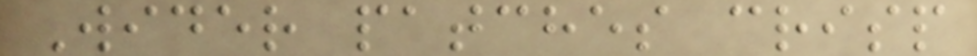Wider patches crisp
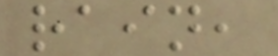rain,
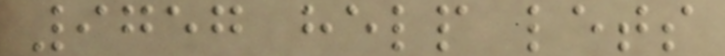9757 help lets
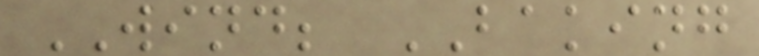WIND; BAKING
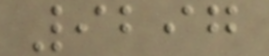9297
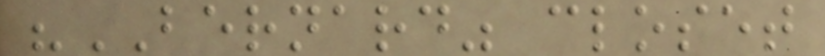"BERNARD" closet
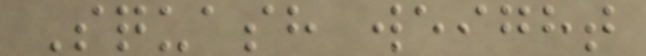Squash weight
